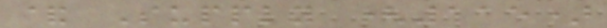& Supply (115)
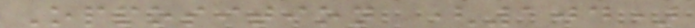Opposition (104)
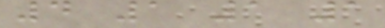4 1 1 1
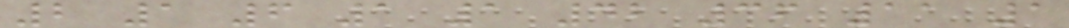2 1 6 1 1 42 36 11 1
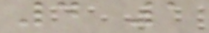4 1
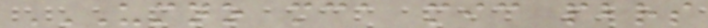UMNO MCA MIC PBRS
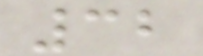32
